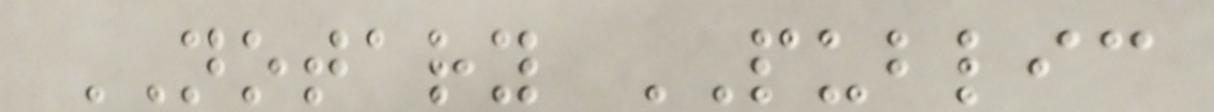NOTARY PUBLIC
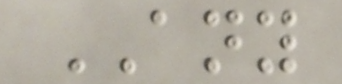ANY
